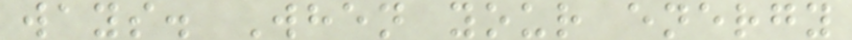ways. When your energy
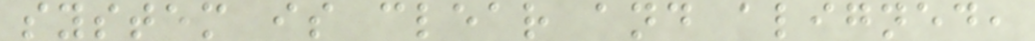system is clear and aligned,
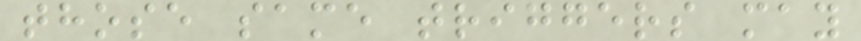those same triggers may
